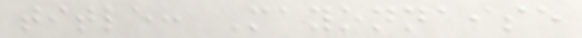title: Mayonnaise
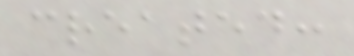created:
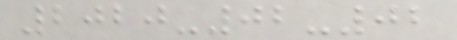2020-02-02
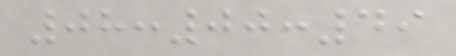08:00:49
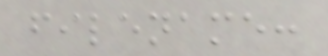filename:
